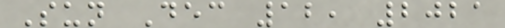Sun Dec 12, 2021
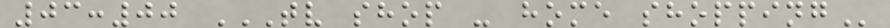03:00 TV SHOP - HOME SHOPPING
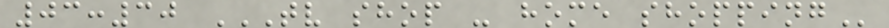03:30 TV SHOP - HOME SHOPPING
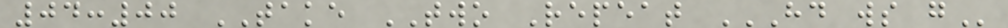04:00 TAKE TWO Repeat HD WS G
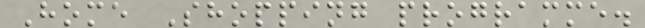Home Shopping programme.
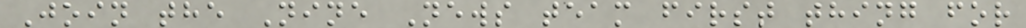Join the Nine News team first thing for
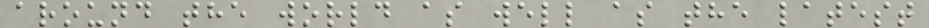around the world as well as the latest
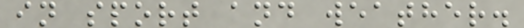in sport and weather.
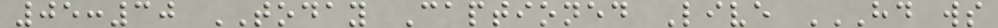05:30 TODAY Captioned Live HD WS
